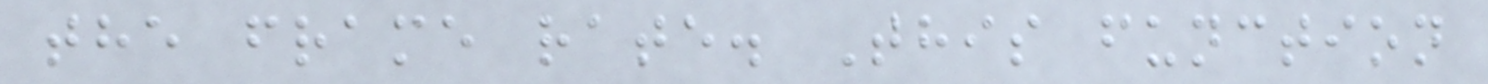the frame rate. This function
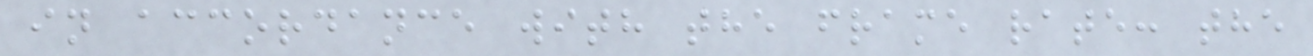in accordance with the frame rate: the
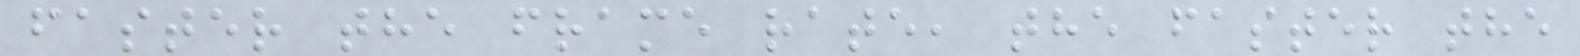faster the frame rate, the faster the
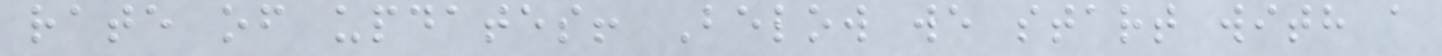rate of updates! Below we start with a
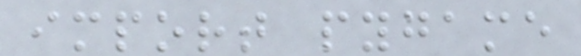import pygame
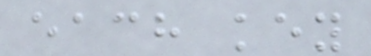each key
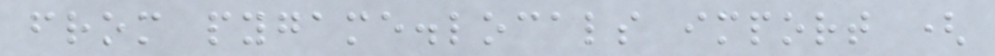from pygame.locals import (
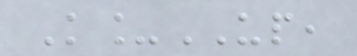K_UP,
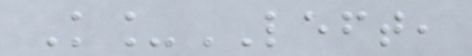K_LEFT,
